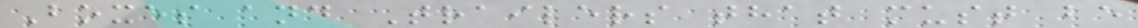Boxes and Trailers that must be
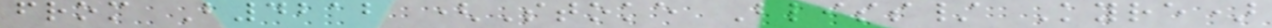from B4212 (Stoke Bliss/ Kyre)
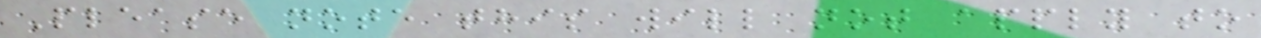Please note this will not apply to
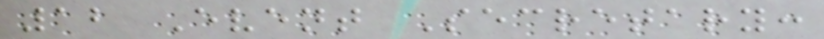12 Event Secretary:
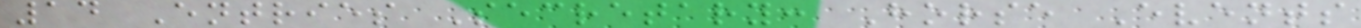14 Entries Secretary: Horse Events
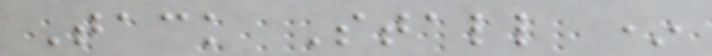Tack Stall *
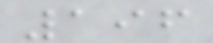196
